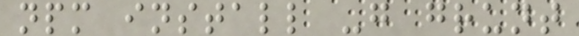npm install -g grunt
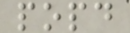popd
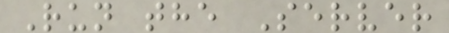Run the Server
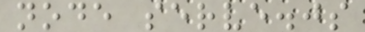node serve.js
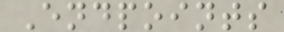Endpoints
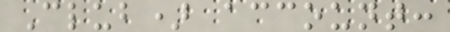Club) account:
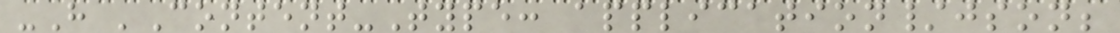-H 'Content-Type: application/json;
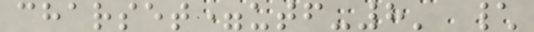charset=utf-8' \
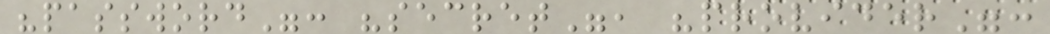"password": "secret", "provider":
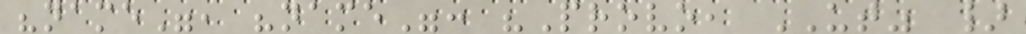"name", "name": "Provo, UT" }
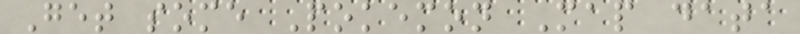Get some Pokemon Map data
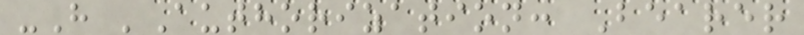-H 'Authorization: Bearer
